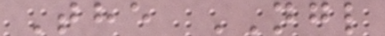The NGL
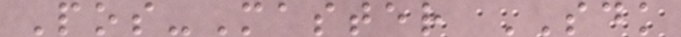Pos-Master SDK
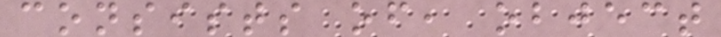consists of, object
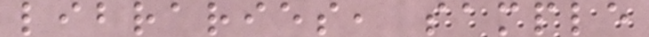libraries, sample
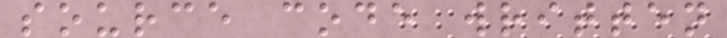source code written
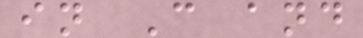in C and
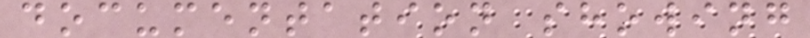documentation showing
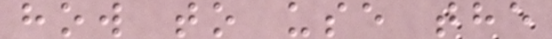how to use the
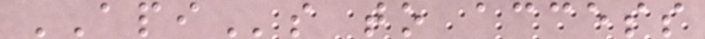APIs to access
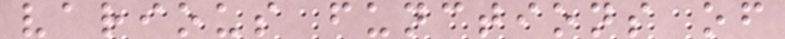various functions of
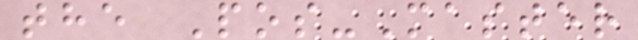the Pos-Master
